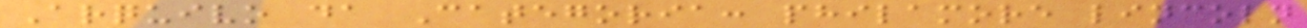Arquivo da Categoria: philamore lincoln
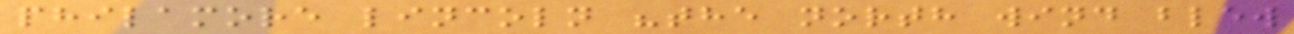philamore lincoln "the north wind blew
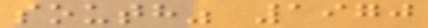south" 1970
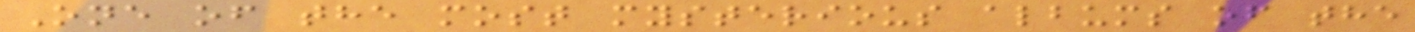One of the most mysterious albums of the
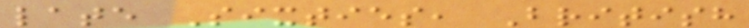late Sixties, British
